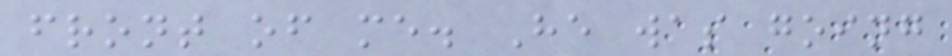front of me. He was going
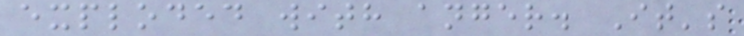exploded with anger. It's
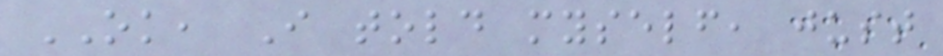OK, I told myself, just
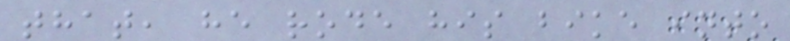that, he rode his bike into
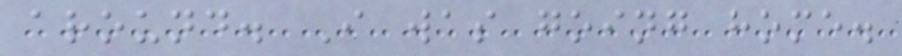around. I was going home.
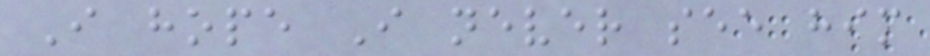I hope I never see him
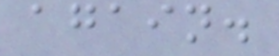again.
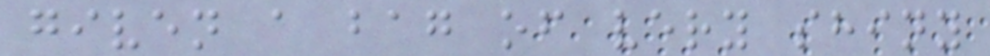given a bag of very shiny
